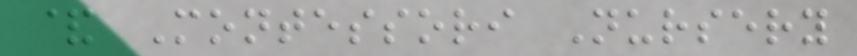& Montessori Nursery
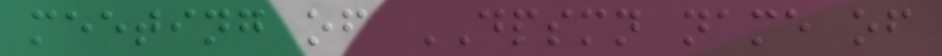meeting of DPSMN name of
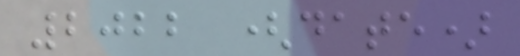2022 (date)
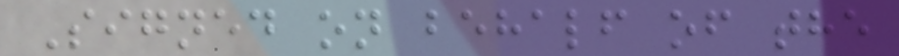Signed on behalf of the
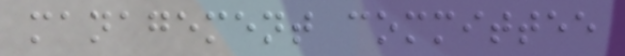management committee
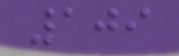109
